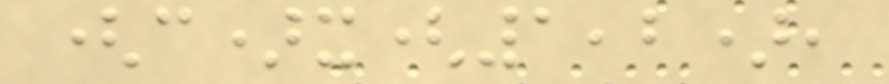(c)x(1,2),
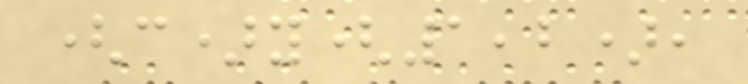(c)y(1,2),
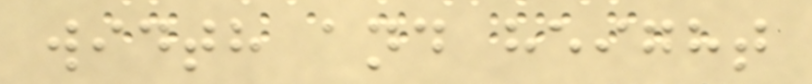width and height
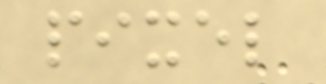pixel
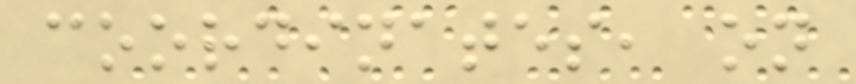coordinates, on
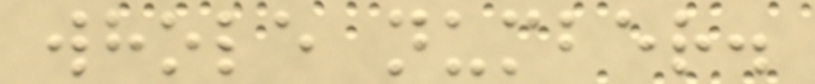whole number.
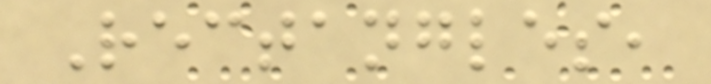Rectangles,
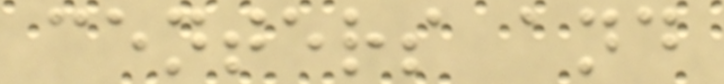centers and
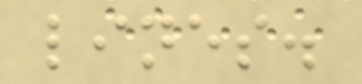lines.
